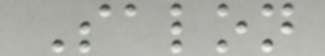Salon
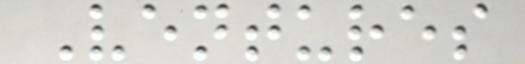Ventures
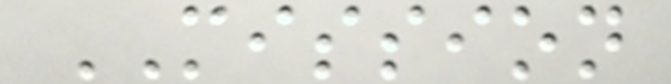MISSION
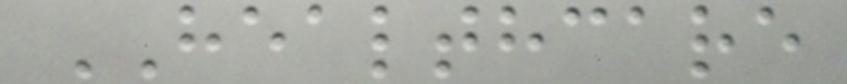HEALTHCARE
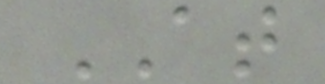AT
